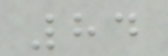84
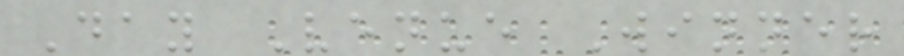Day Venue Winner
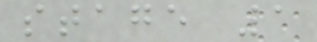stage 1
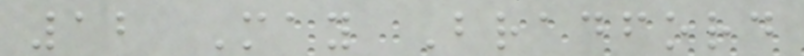12 May Bradford
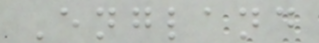England
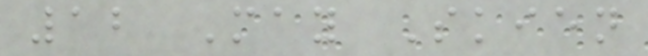12 May Skien
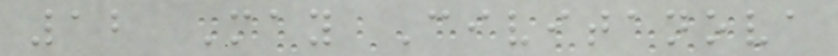12 May Civitanova
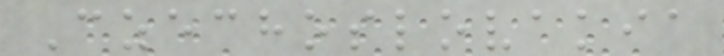Czechoslovakia
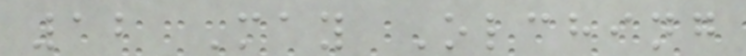12 May Olching
